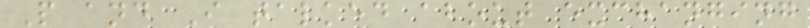P and I talked about exchanging
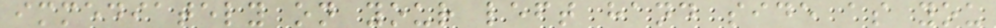immediately on your left hand side as you
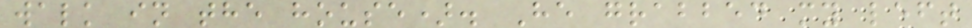walk in the house). He grabbed my left
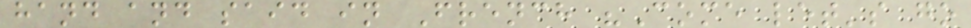hand and said in French "Come let's go
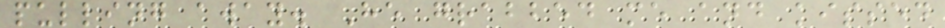pulling away. He grabbed me and kissed
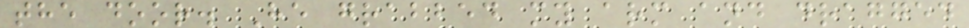the door. He grabbed my arm and dragged
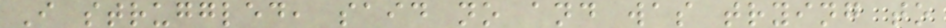I struggled, said no and was trying to
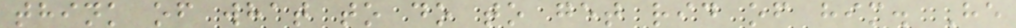think of what to do to get rid of him. He
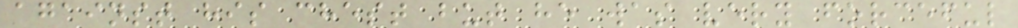against his chest but he was very forceful
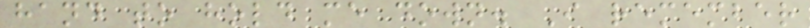hand to hold me down. I remember
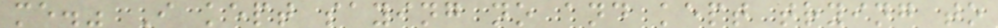me." I kept saying no and kept trying to
